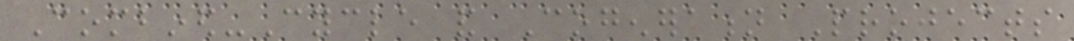Combined-Cycle and Cogeneration Projects
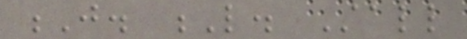J. L. Stall
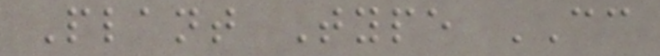Plant Type CC
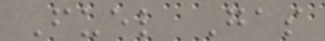Fuel Gas
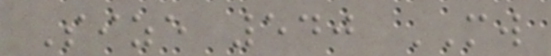Size 540 MW
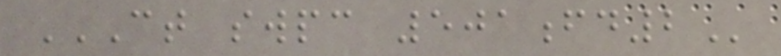CT SWPC 501FD2
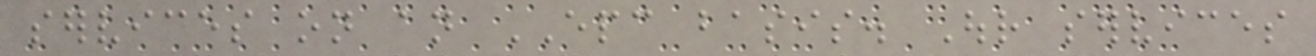services on an EPC basis. Our services
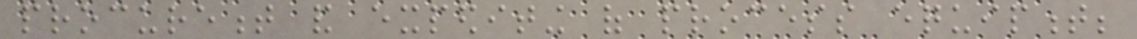procurement and expediting of process equipment;
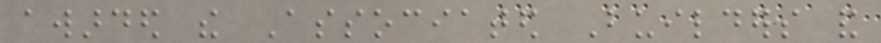awarded the Associated Builders and
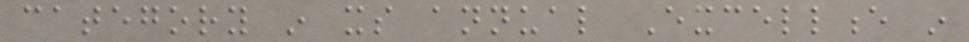category in its annual Excellence in
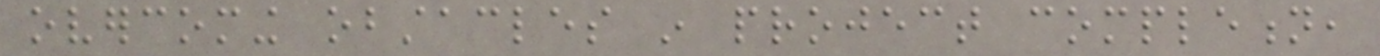overcoming obstacles in project completion,
